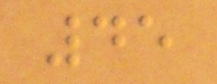45
